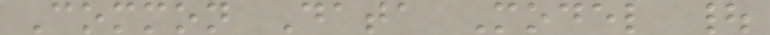Common Data Model |
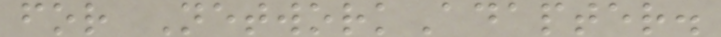for NetworkAdapter.
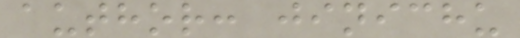author: jinichu
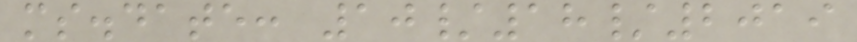ms.date: 10/18/2019
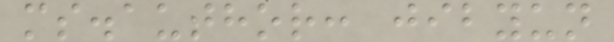ms.author: jibyun
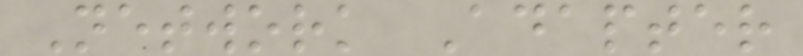Network Adapter
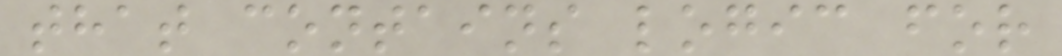that contains logic for
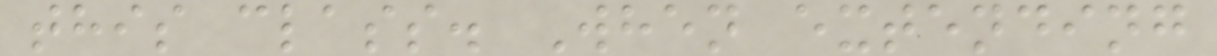this class. When extending
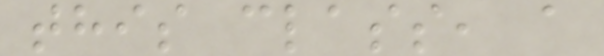this class, a
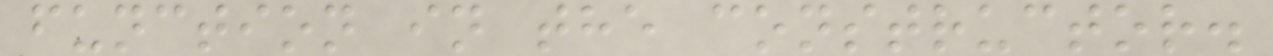function in the constructor.
